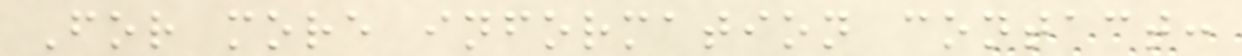For more information contact:
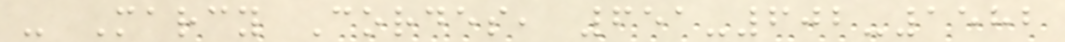- Marcy Cordes, 651-602-1582
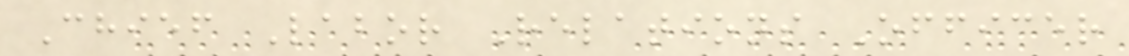Chief Labor Relations Officer
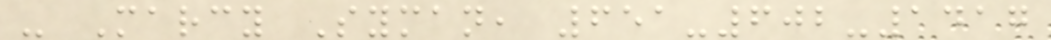- Marcy Syman, 651-602-1417
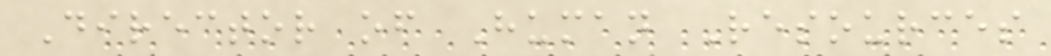Director of Human Resources
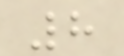8
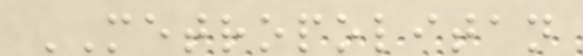METROPOLITAN
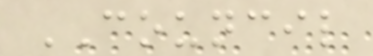COUNCIL
